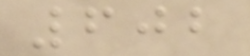602
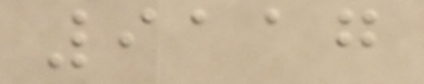9117
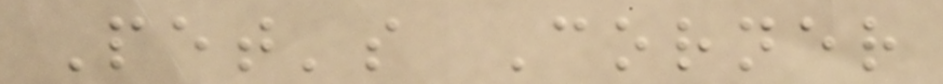Pet's Corner
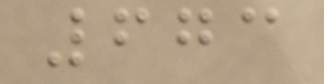673
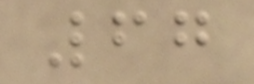67
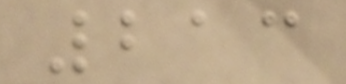213
